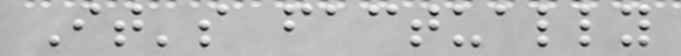It's factually
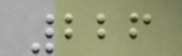226
